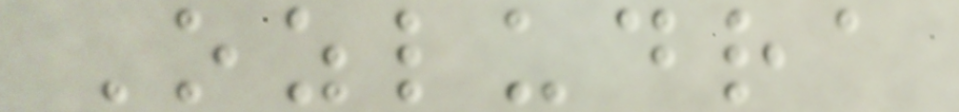Ozludra
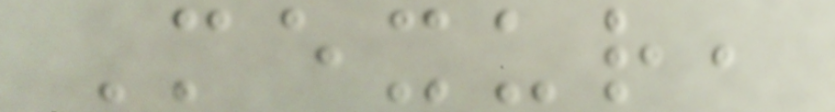Mexur,
